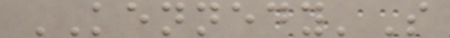KENNEDY'S
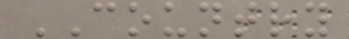COUNTRY
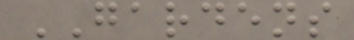GARDENS
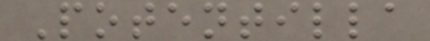Potentilla
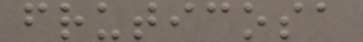fruticosa
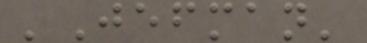'Jefman'
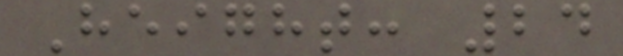Height: 24
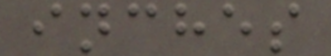inches
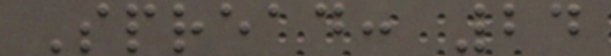Spread: 24
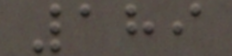189
